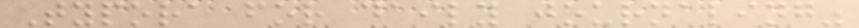Typora for daily journaling"
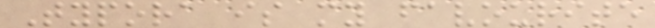Typora is my favourite
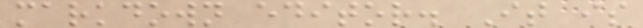markdown editor. It is
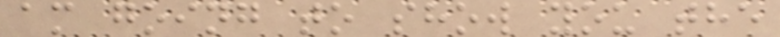am going to show you the
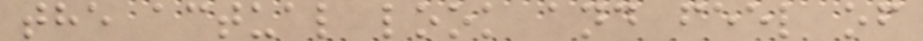the actual look and feel of
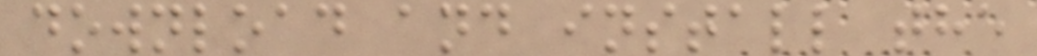download and install the
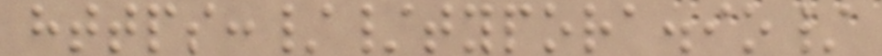https://typora.io/
